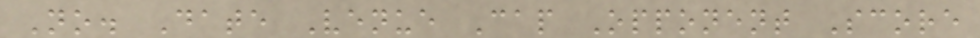No. Date Venue Cap Opponent Score
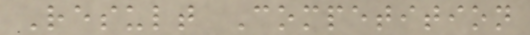Result Competition
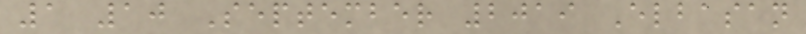1 10 September 2019 Elbasan
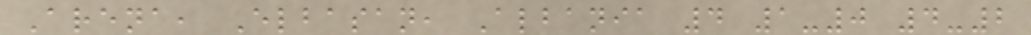Arena, Elbasan, Albania 4 1-0 4-2
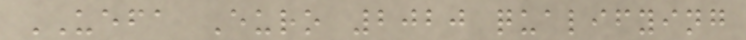UEFA Euro 2020 qualifying
